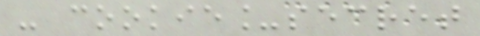- cookie_secret
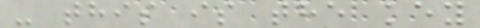- this is the key
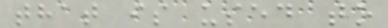that is used to
